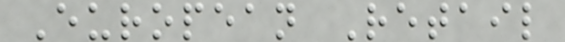European Retail
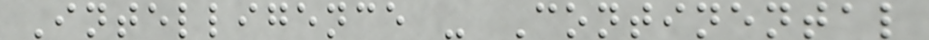Intelligence - Continental
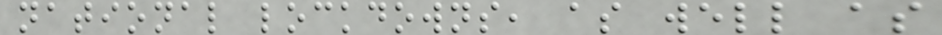national lockdowns, as well as
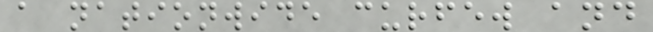a nationwide curfew and
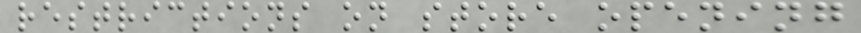restrictions on store opening
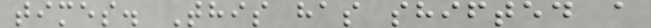times. This has shifted a
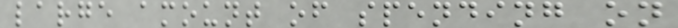large amount of spending on
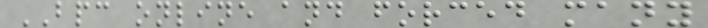BPC online and forced many
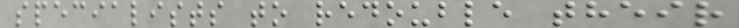specialists to redouble their
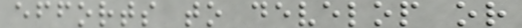efforts to develop or
